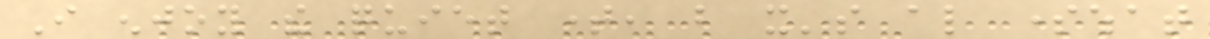I enjoy the quiet time, but it's also somewhat
